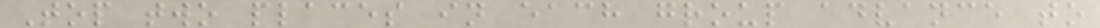Top two places in each group advance to
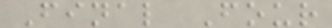Final Four
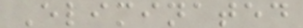Eliminated
